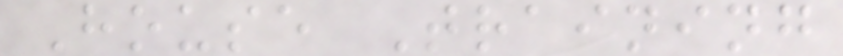House Training
